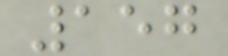157
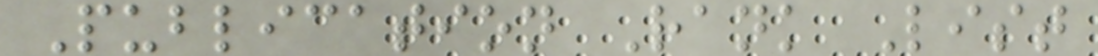Publication Rank List
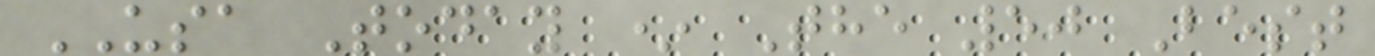USA Today * The 50 Best
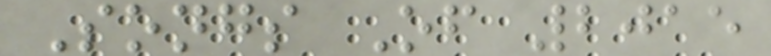Songs Of 2015
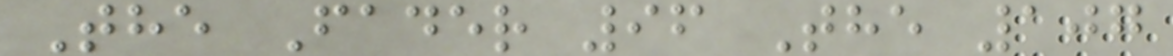The Fader 96 The 107
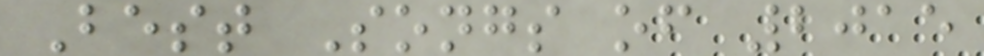Best Songs of 2015
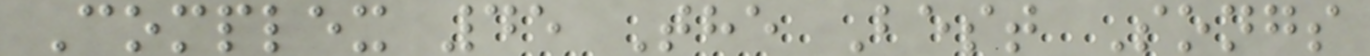Complex 45 The Best Songs
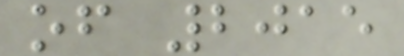of 2015
